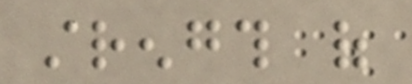strength of
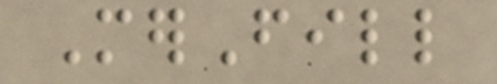MerFill
